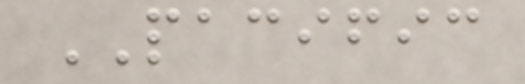PACIFIC
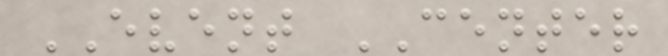EVENT CENTER
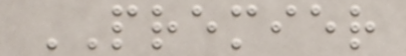PREMIER
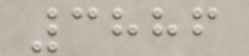3886
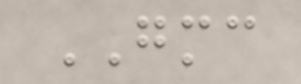GMC
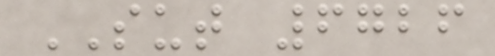SUT 6726
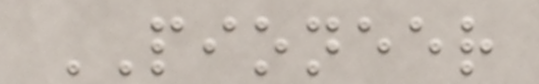PIONEER
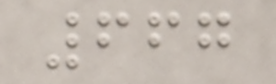667
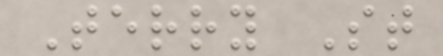Terry St
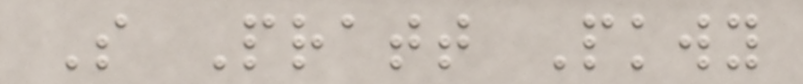S Pratt Pkwy
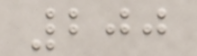200
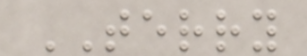TERRY
